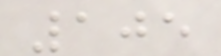105
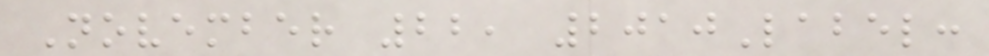November 22, 2010Label:
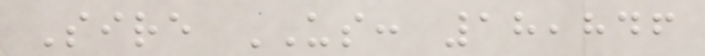Sire US: 18,846
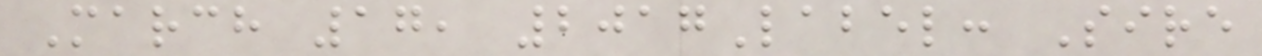March 17, 2017Label: Sire
